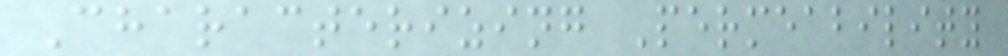Characterizing Permeability
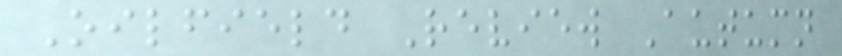Oilfield Review Autumn
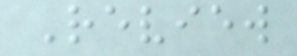Review
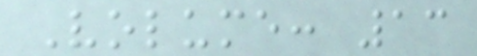Volume: 13
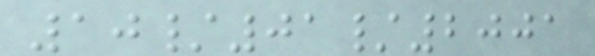10/01/2001
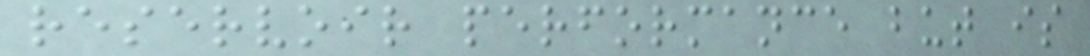reservoir performance but is
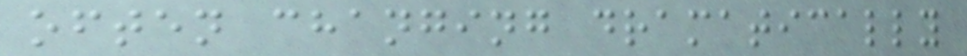often changing dramatically
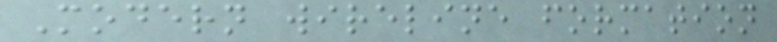Modern wireline formation
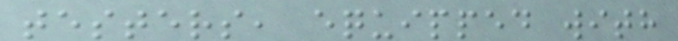testers, equipped with
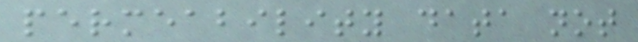permeability data not
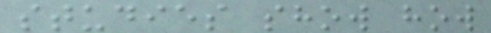studies show how
